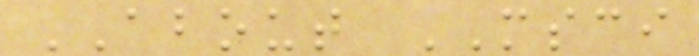ABOUT MSCI
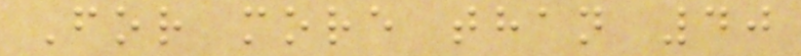For more than 40
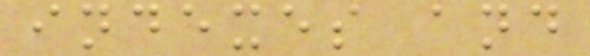indexes and
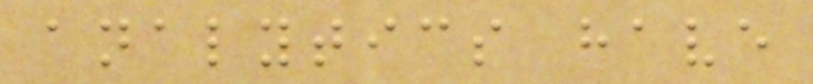analytics have
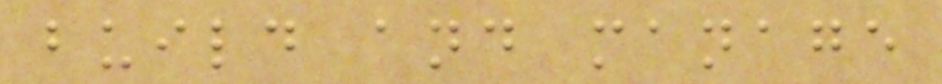build and manage
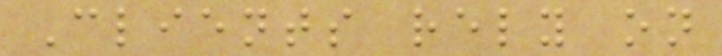Clients rely on
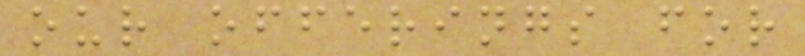our offerings for
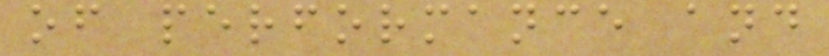of performance and
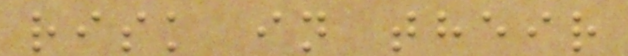risk in their
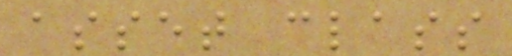asset class
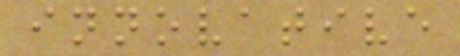innovative
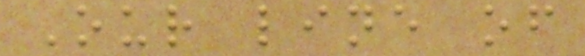Our line of
